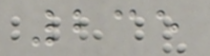235
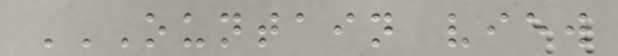OUNTAIN VIEW
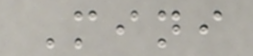Mini
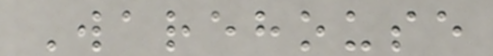Warehouse
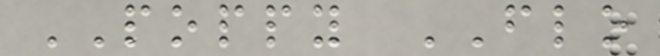POPPY FLO
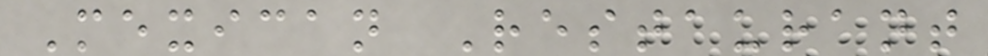Mexican Restaurant
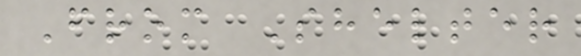From Shelter
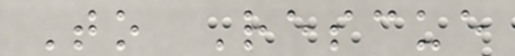To Rescue
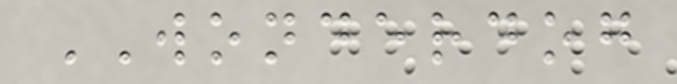WONDERDOG
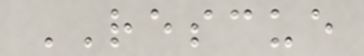RESCUE
